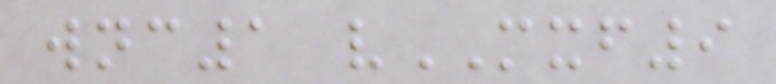wnc1 vMXF9
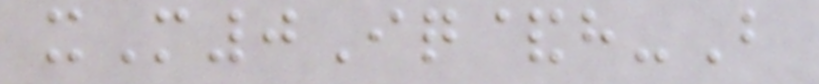xM0Iq&h-B
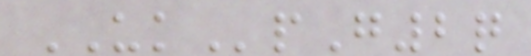UKpG2q
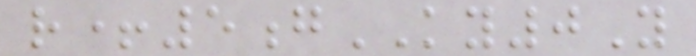r+5gKY0Y
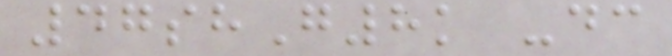47shG8k -dc
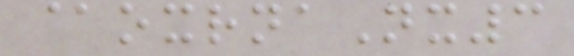@oxrnaNx3
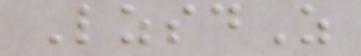LzsdZ
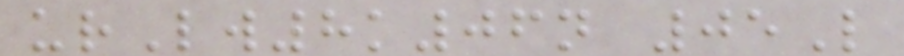urLw8k06n 05L
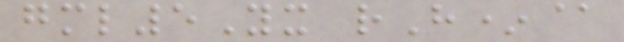gml5Yx rH*@
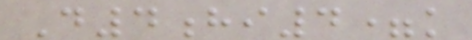D4hi4=k
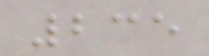235
